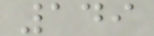149
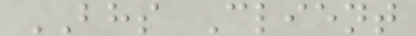BHS Client
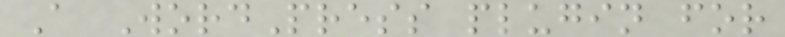A WordPress plugin for
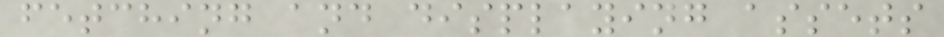fetching and displaying assets
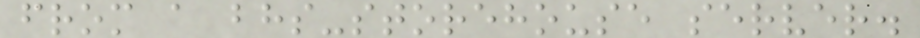from a bhs-storehouse server.
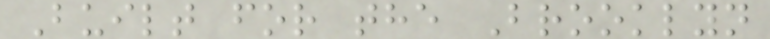Built for the Brooklyn
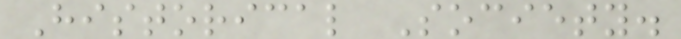Historical Society.
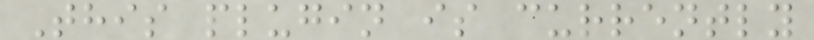This plugin is currently
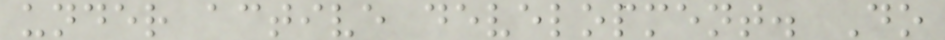under active development. Do
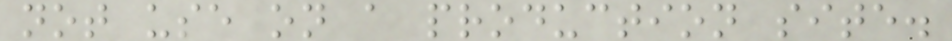not use on a production site.
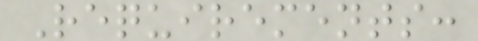Requirements:
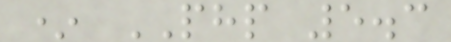* PHP 5.3
